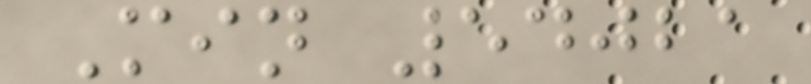Min 54021
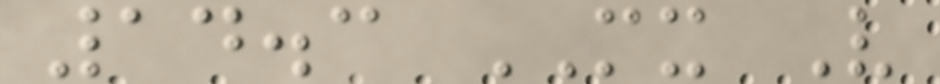14.3 MX V
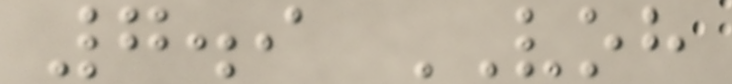7.9 VOH
